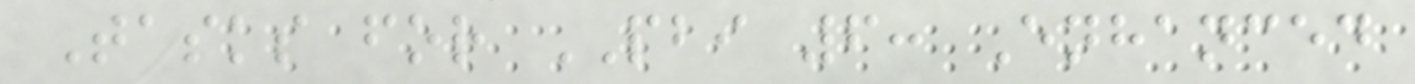Tasks for PBI 6: Enhanced
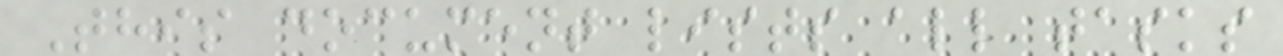This document lists all tasks
